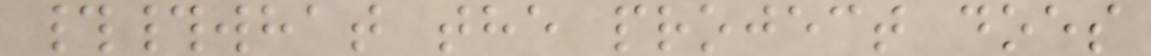##what the project does
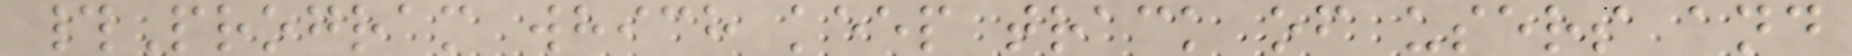#Program which keep track of users and
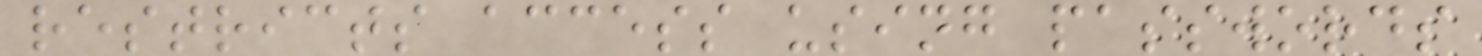restricts access using passwords
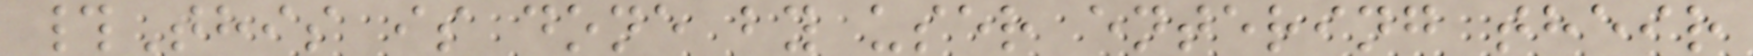#This is done by user entering their
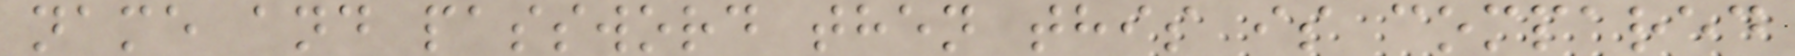name and password then this is compared
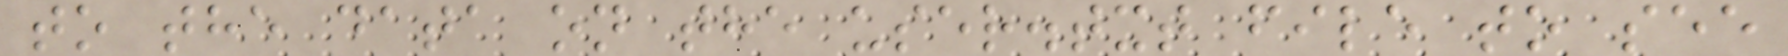to the data on the user.txt file to see
